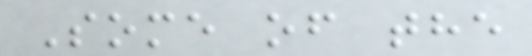Some of the
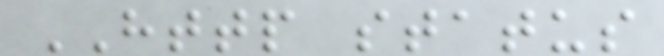HTTP status
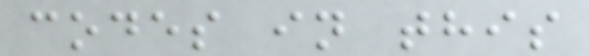codes in this
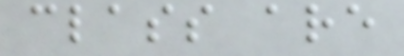class are
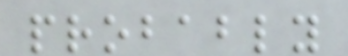probably
